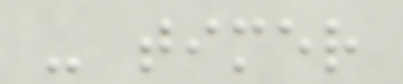- timer
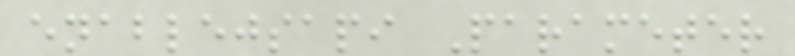enablejsapi Parameter
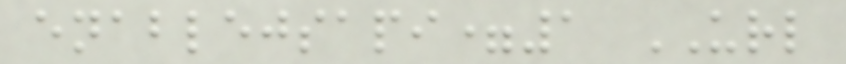enablejsapi=1 URL
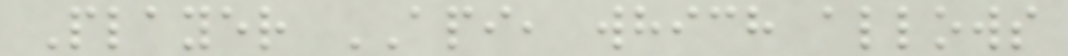Player API, which allows
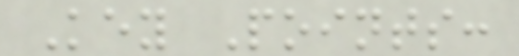Key Points:
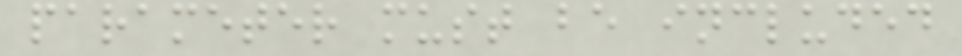parameter must be included
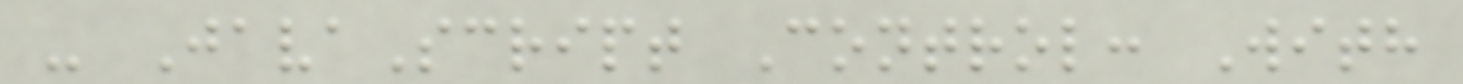- JavaScript Control: With
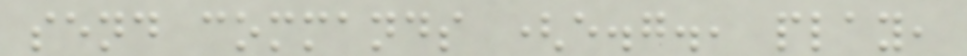send commands (e.g., play,
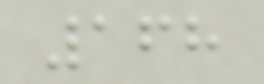168
